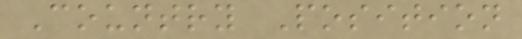Country Position
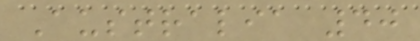Australia 40
